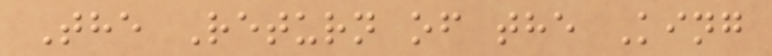The Return of the King
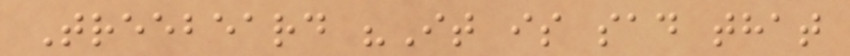Treebeard "It is sad that
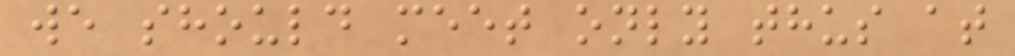we should meet only thus at
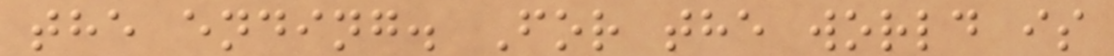the ending. For the world is
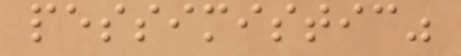pessimistic"
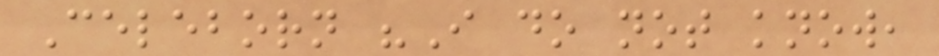Celeborn "I do not know,
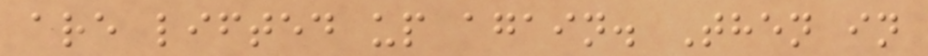are lifted up again. Then in
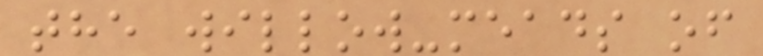the willow-meads of
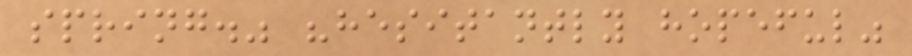spring." "hesitantly hopeful"
